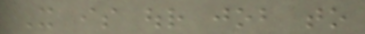It is our job to
